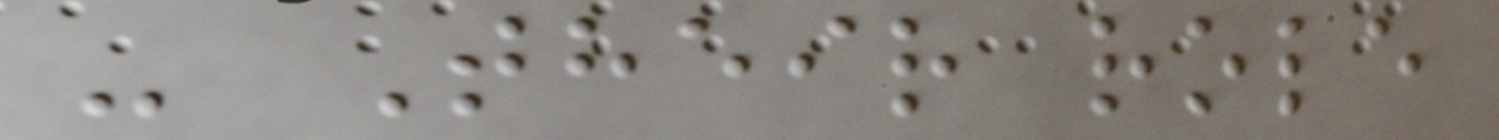- Their role
